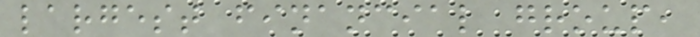largest financial group,
